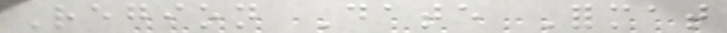Region Date Format
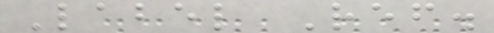Label Ref.
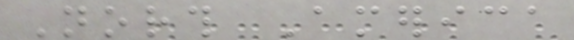North America
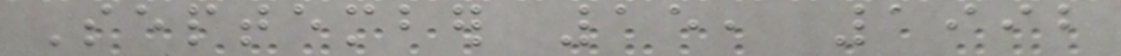September 15, 1992
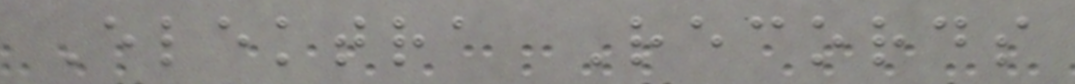Elektra Records
